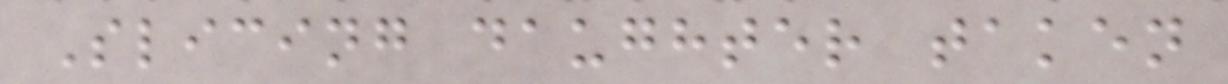Slicing daughter taken
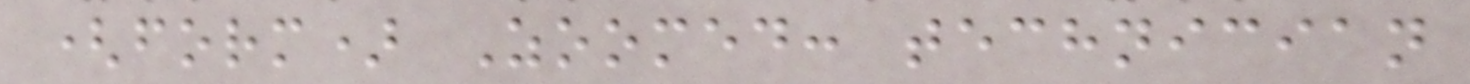(form) Zoomed: technician
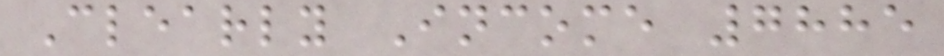Clearly Income 7885
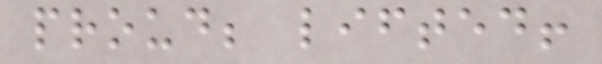proud; lifted!
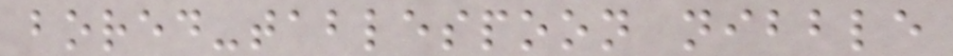bored-tablespoon nibble
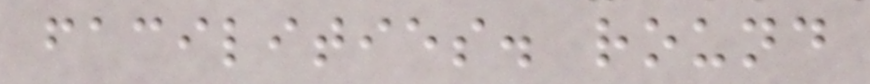facilities. round
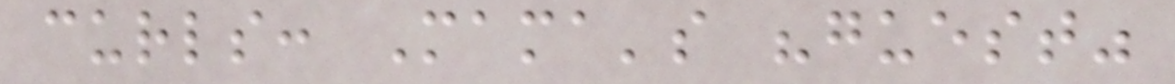curls: Mama's "guest"
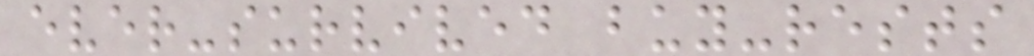ever-survived buy-rests
